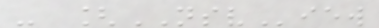- [NSView
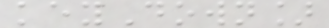keyDown]
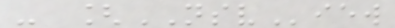- [NSView
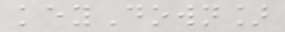keyDown]
